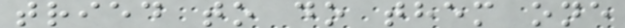tried to do them one
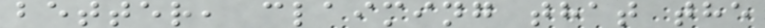better, claiming that the
